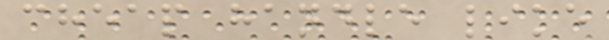cheap handle like
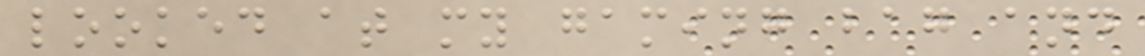looked at my gaming bag and
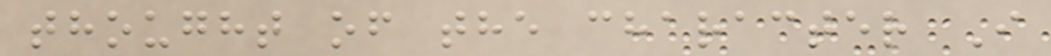thought of the character I
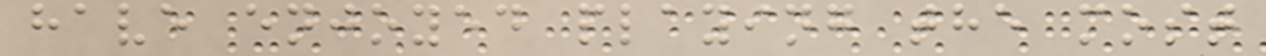have enjoyed playing the most
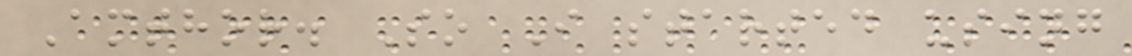Amthor. So I started using
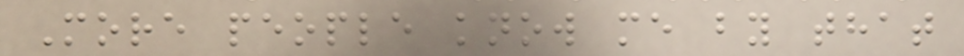More people know me by that
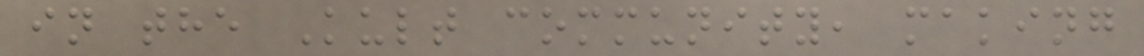in the Kult community, making
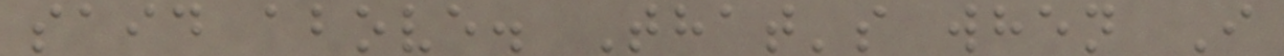said above. That's when I
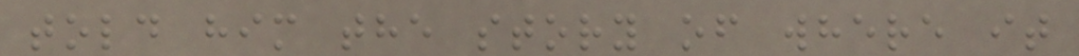told him the story of where it
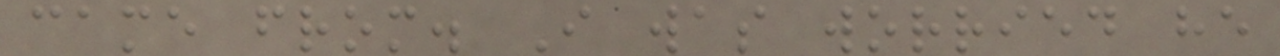came from. I was worried he
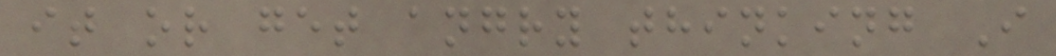it or get angry thinking I
